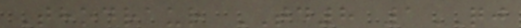Thodraur TD8 1QJ
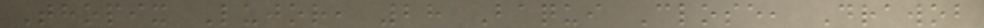Thopix Lujor, 28 Baqui Close, Drawob
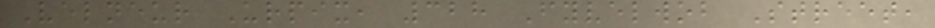Velneur Urpix, 328 Fyvelwob Street,
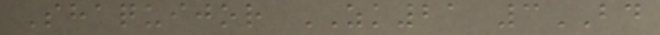Shaquijor ZK21 3BD
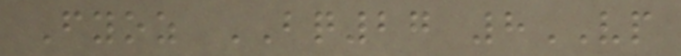Fyoz BQ27 8VP
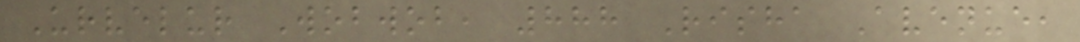Urvelur Wobwob, 888 Risha Avenue,
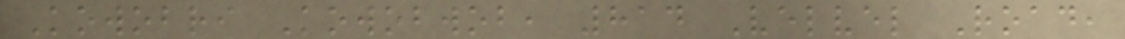Kowobri Kowobwob, 814 Velvel Road,
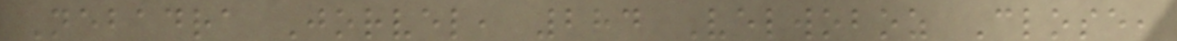Nebadra Jorvel, 284 Velwoboz Close,
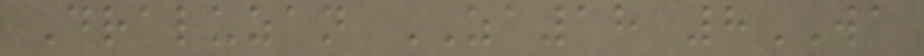Draluzan ZA18 8WA
